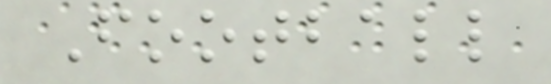Football
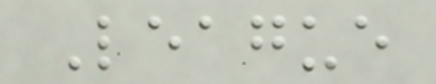League
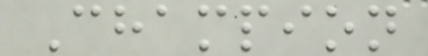Champion
